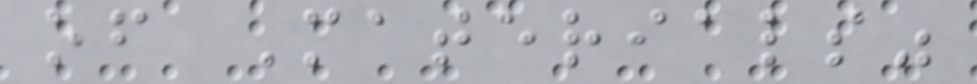of Materials"
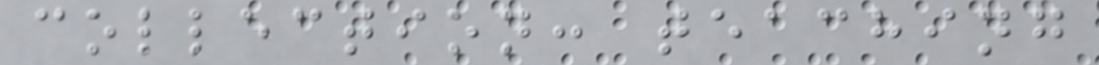collection: teaching
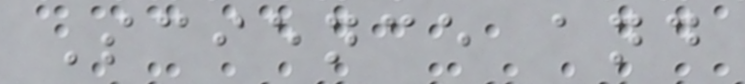Science and
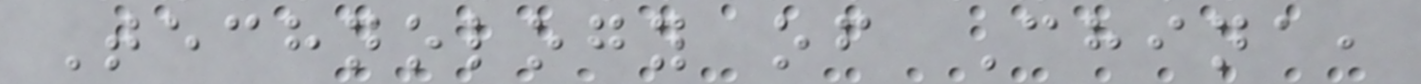Technology of China,
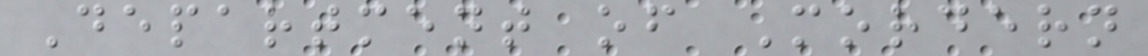Department of Mordern
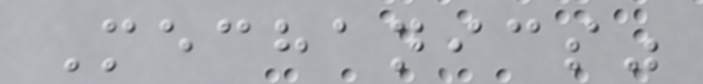Mechanics"
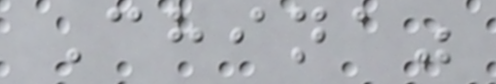China"
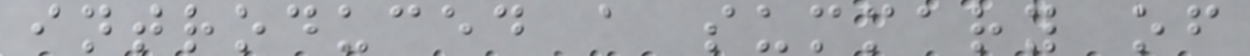introduced a summary of
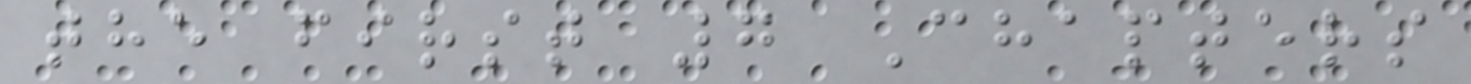the first 7 Chapters
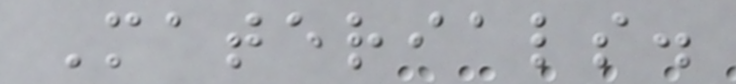Materials.
